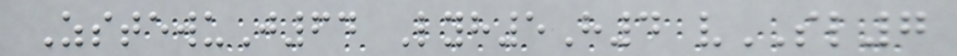ZstewuJ64 Lyh5H4 vSL7
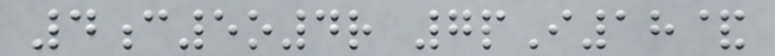4c5o4r 7pI18&
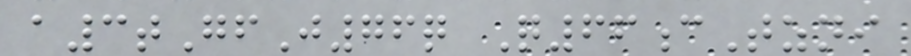a3tGfJ76q Q66cTzni
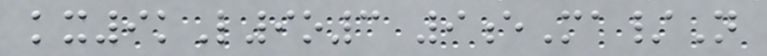kx9kL9o3 9eMa/N
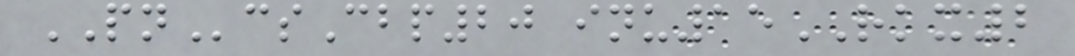PNcsCbp20 inu15RKX2
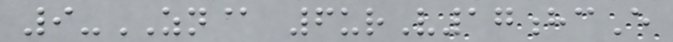9-ZN@ 6urV17hcE
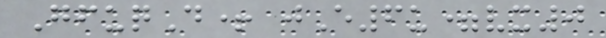GfuqD+ jE6u=vx0
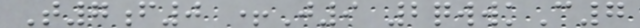T7f0 +J9 2qwwkC7
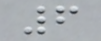6
